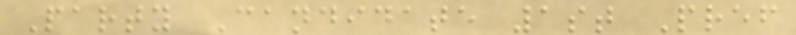Party Candidate 1st Pref
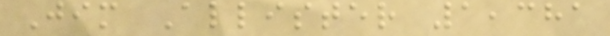Jim Allister 1,381
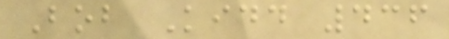Bob Kidd 436
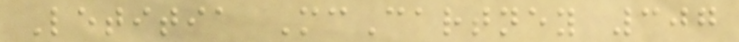Letitia McCartney 307
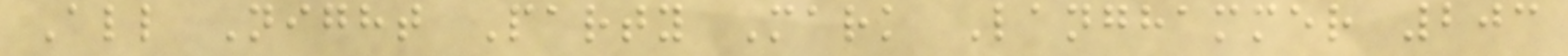All Night Party Mark Langhammer 203
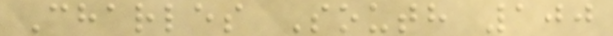Charles South 100
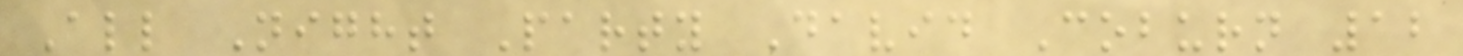All Night Party David Coburn 12
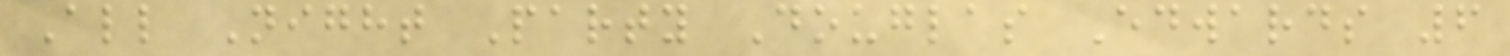All Night Party Douglas Edwards 6
